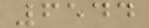6544
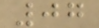07
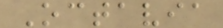Octavia
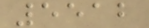5512
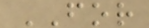FOR
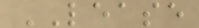LEASE
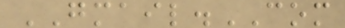GMAIL.COM
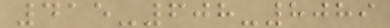415-608-8089
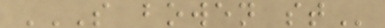S BOWEN ST
